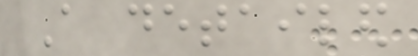A detailed
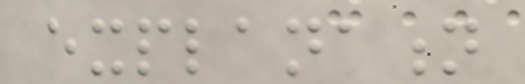explanation
